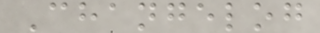Changelog
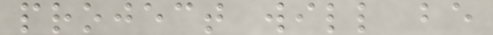project will be
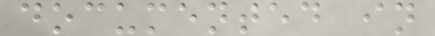documented in
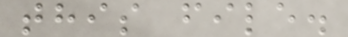this file.
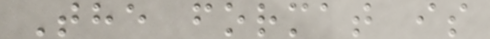The format is
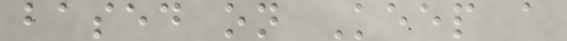based on Keep a
